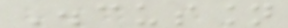Discussion
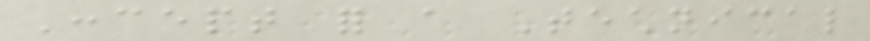Concept for a Technical
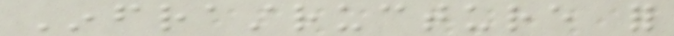Infrastructure for
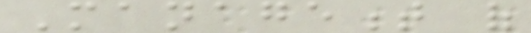Management of
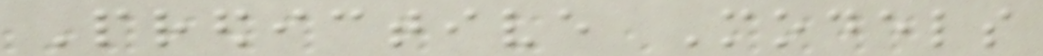Predictive Models
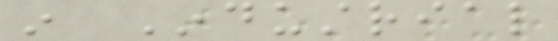in Industrial
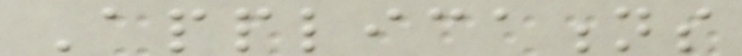Applications
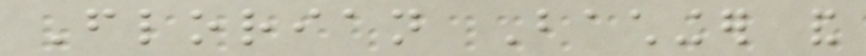Florian Bachinger and
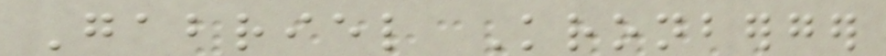Gabriel Kronberger
